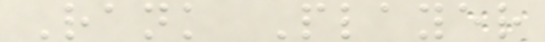Rank Player
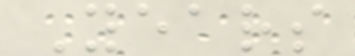Years
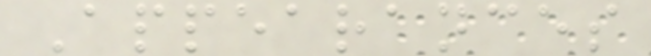Appearances
